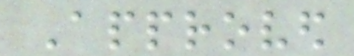Approved
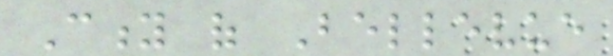City of Bellevue
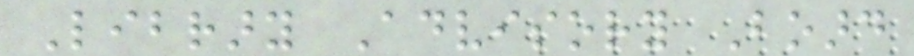Library Advisory Board
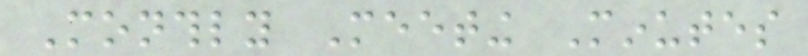Monthly Meeting Minutes
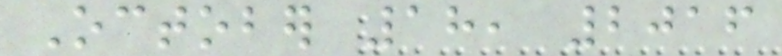October 18, 2016
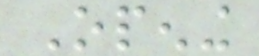Opening
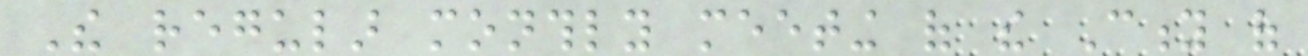The regular monthly meeting of the City of
